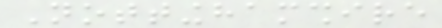Nottinghamshire
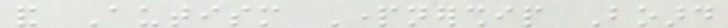and Autism Partnership Board
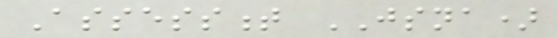Assessment JSNA)
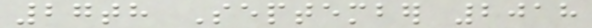27th September 2018
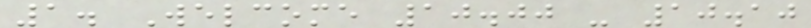1. Welcome 10.00 - 10.10
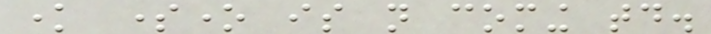know someone is not coming today.
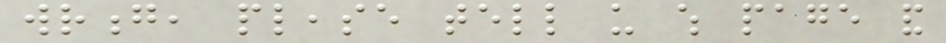wrong, please tell us which page and
